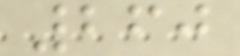260
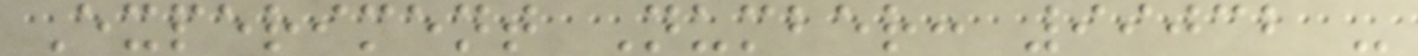Experiment Number: 99032 -
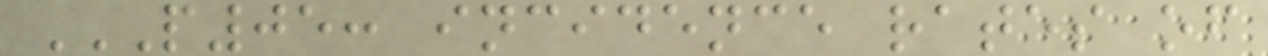P05: INCIDENCE RATES OF
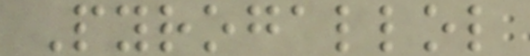Pyrogallol
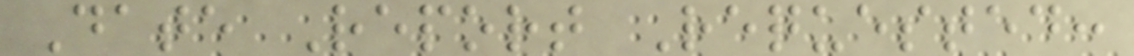Date Report Requested:
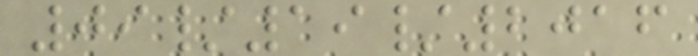09/19/2016
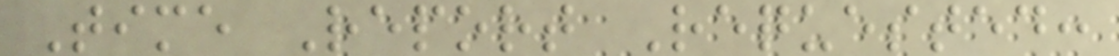Time Report Requested:
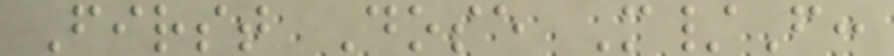First Dose M/F:
